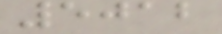5012
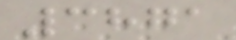3871
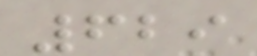629
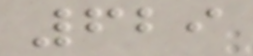629
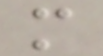m
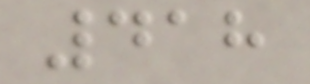418
